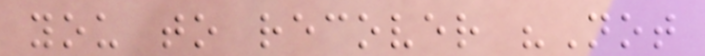you to recover "Not
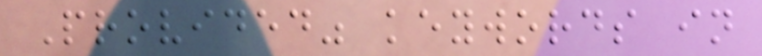Provided" keywords in
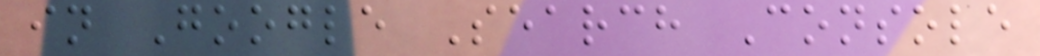in Google Search Console
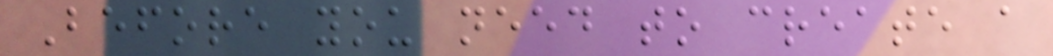Before you need to create a
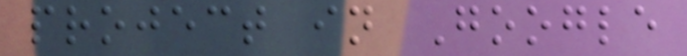project in Google
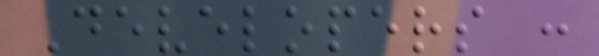Developers :
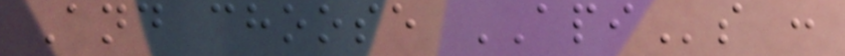And choose APIs :
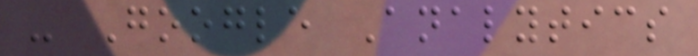- Google Analytics
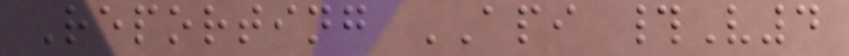Reporting API #V4
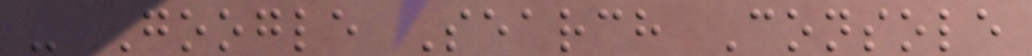- Google Search Console
